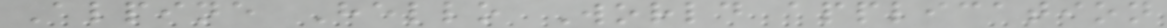Alpine Hello World application
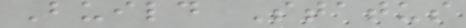Build Status
